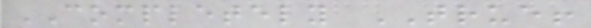COMPLETELY TRUE!
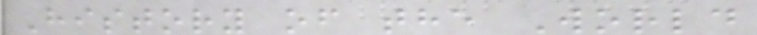History of the World
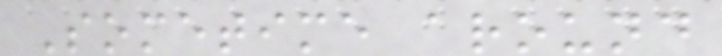Sometime around
